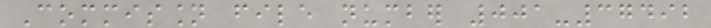Commission file number 001-37492
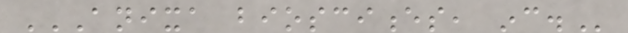ANIXA BIOSCIENCES, INC.
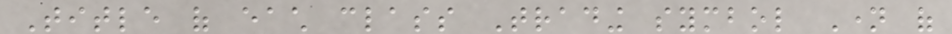Title of each class Trading symbol Name of
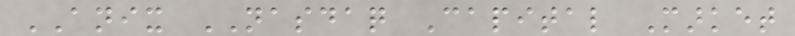ANIX NASDAQ Capital Market
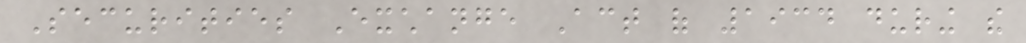Securities Exchange Act of 1934 during the
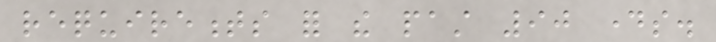requirements for the past 90 days.
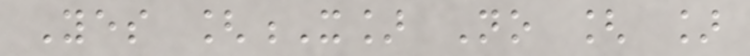Yes [X] No [ ]
